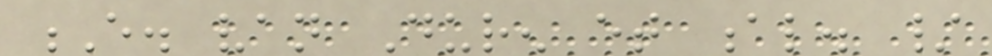E. van Duren et al. /
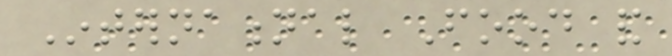International Food and
